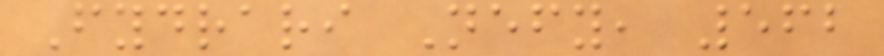Fydrari Nefy, 562
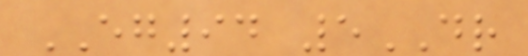EG94 5DR
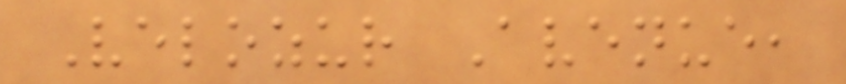Velozur Avenue,
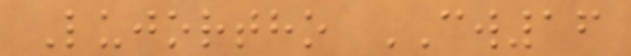Lujortho CW16
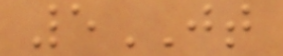5JT
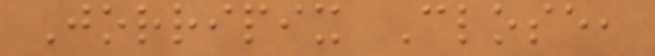Jorripix Close,
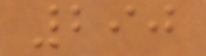290
